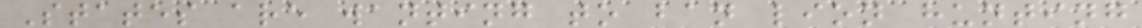States are wanting to ban lion hunting
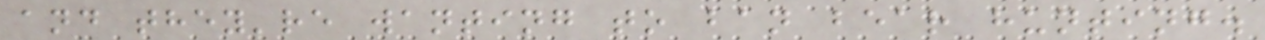and they're wanting to ban bear hunting.
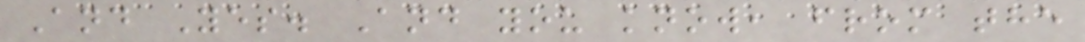And Yes. And you know, from the
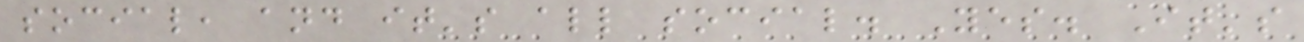social, and it's all social. Yes. It's
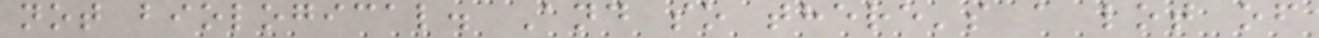not biological. And so there's a lot of
